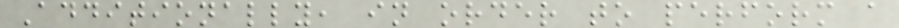Additionally, in order to perform a
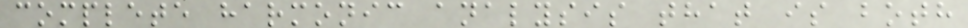complete harmonic analysis that is both
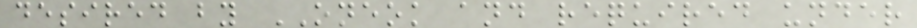desired by ONEOK and required under
